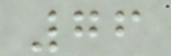76
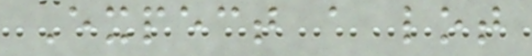Expect a lot
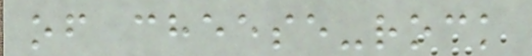of cheese-rock
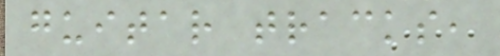guitar tracks,
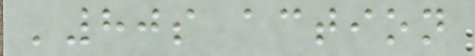'80s action
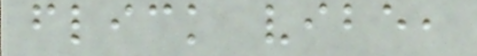flick vibe,
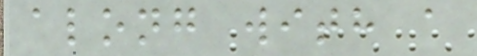along with a
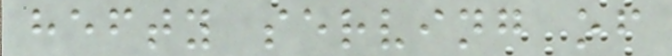hefty serving of
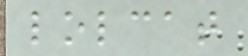lolcat
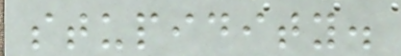stupidity.
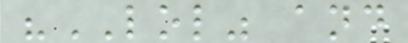"LOL" and
